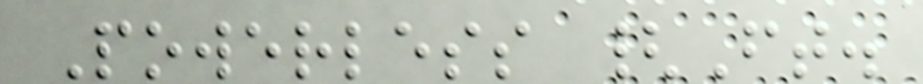Powerless {Ft.
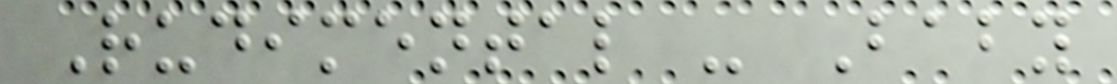Rudimental - Baby
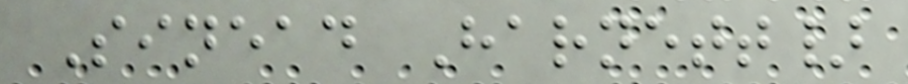Sinead Harnett}
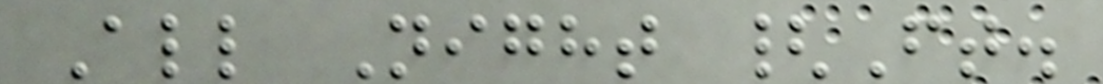All Night {Ft.
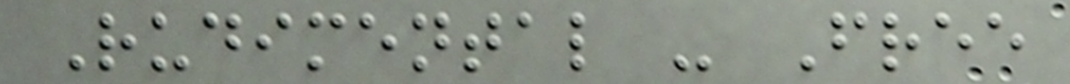Rudimental - Free
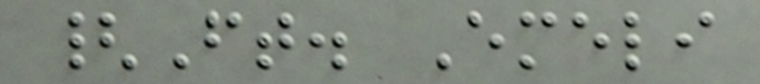{Ft. Emeli
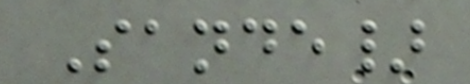Sande}
